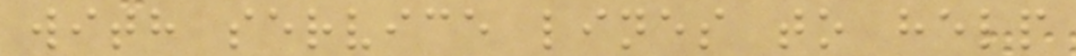with service lines to help
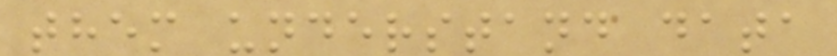them understand data
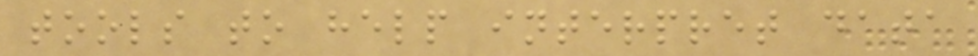tools to help interpret data
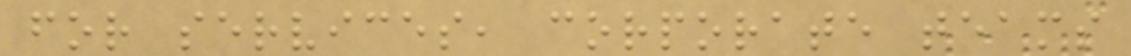for services, corporate teams
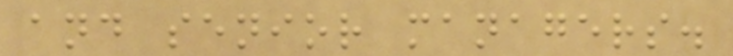and senior managers.
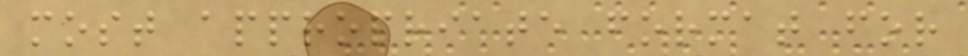most appropriate format for
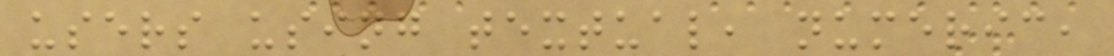users using textual, numeric,
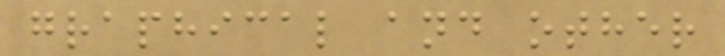graphical and other
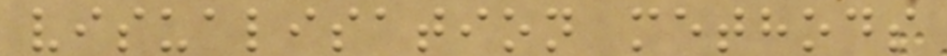visualisation methods
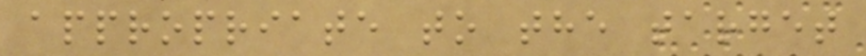appropriate to the target
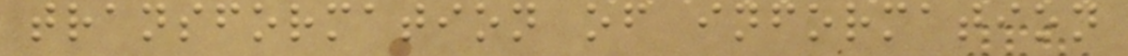transformation of information
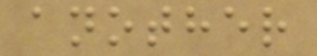another
